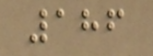186
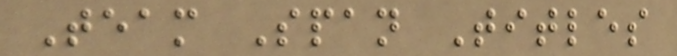Team Span Titles
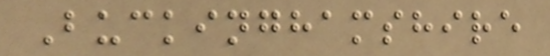Buckinghamshire
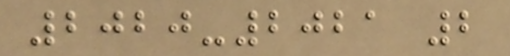2020-2021 2
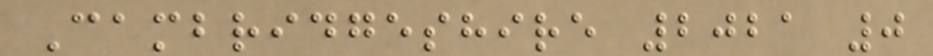Cambridgeshire 2021 0
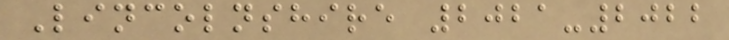Lincolnshire 2021-2022
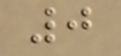0
